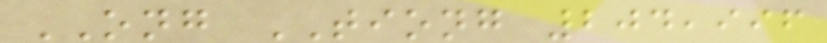ONG TIONG 204,996
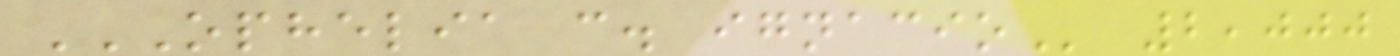OPHELIA C. IGNACIO 2,000
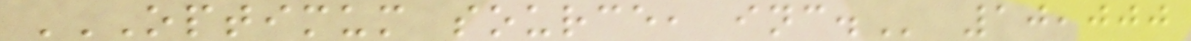OPTIMUM SOURCE, INC. 10,000
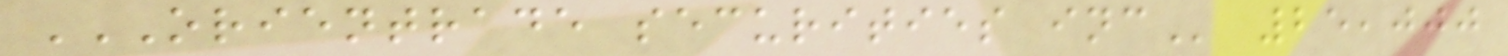ORIENTRADE SECURITIES INC 25,000
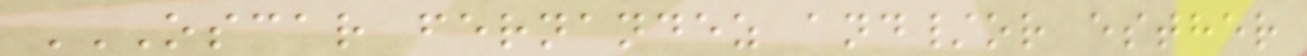OSCAR FERNANDEZ AND/OR ESTHER
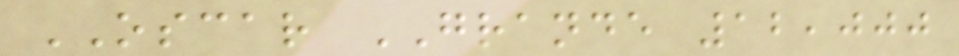OSCAR GRANDE 12,000
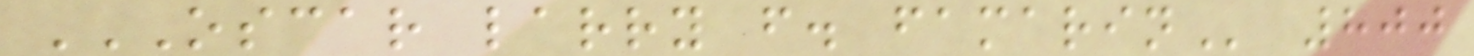OSCAR LARRY F. FAMARIN 800
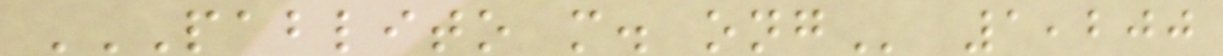PABLITO M. ONG 1,200
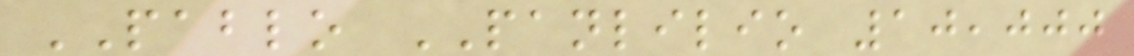PABLO PANLILIO 10,000
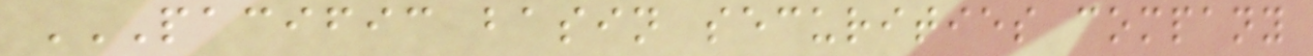PACIFIC BASIN SECURITIES COMPANY
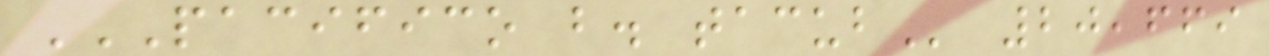PACIFICO B. TACUB 20,669
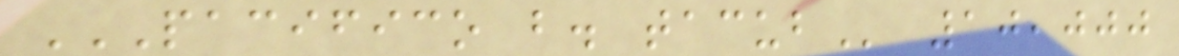PACIFICO B. TACUB 10,000
